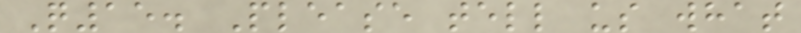Q15. Please tell us what
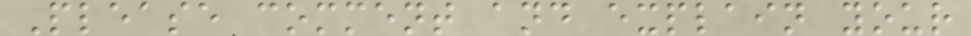Please comment and explain your
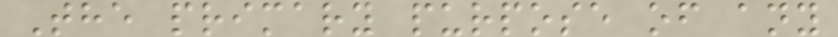The primary purpose of any
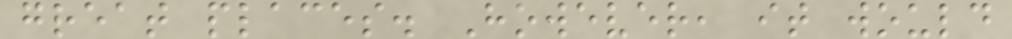great places. However, it would
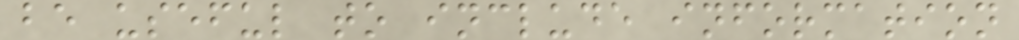be useful to include information
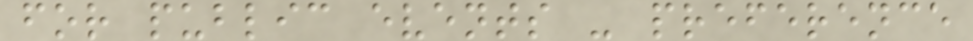for public events - preference
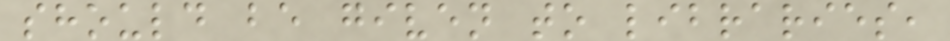should be given to libraries,
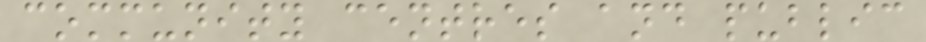community centres and public
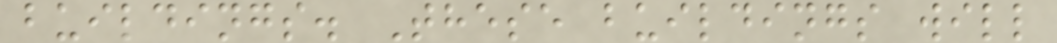buildings. These buildings will
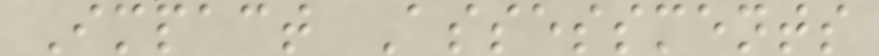Impact Assessments
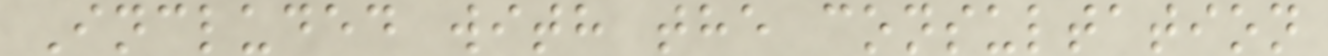Included with the consultation
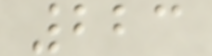223
